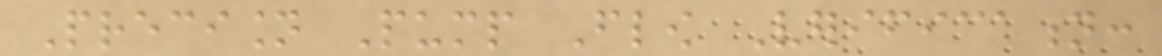Precision Pump Flow Verification:
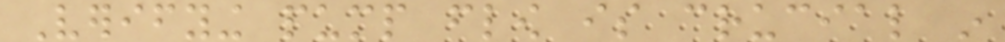Verifying pump flow is crucial in
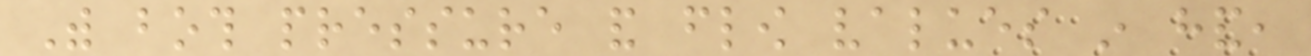With both pressure and flow values in hand,
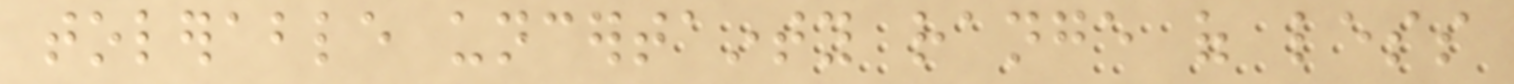tolerable uncertainty range of less
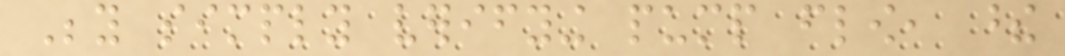Beyond simply verifying pump flow, these
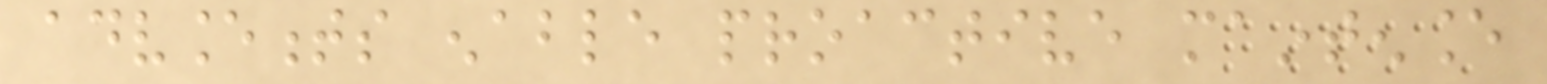advancements enable proactive maintenance
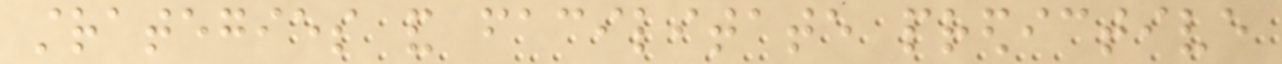strategies and facilitate predictive
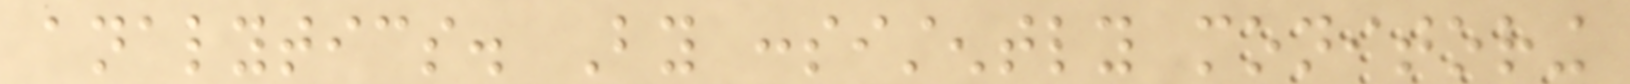analytics. By consistently monitoring
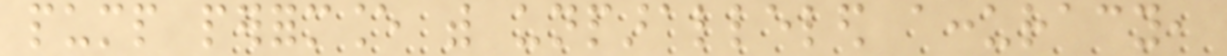pump performance with unparalleled accuracy,
